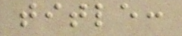title:
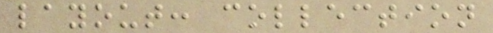layout: collection
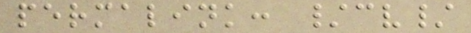permalink: /cv/
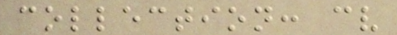collection: cv
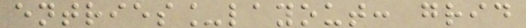entries_layout: grid
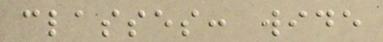classes: wide
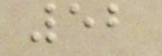52
